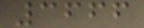3666
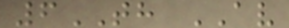6TH AV
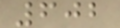602
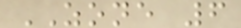ZONE 6
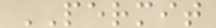PERMIT
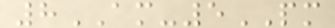8AM-5PM
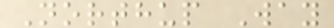Northup Way
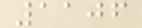1106
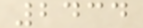2434
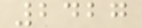2427
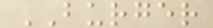BURGER
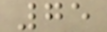75
